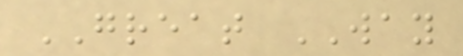GREAT WAY
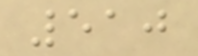510
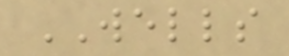WELLS
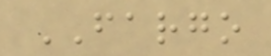FARGO
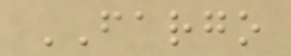FARGO
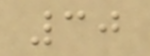30
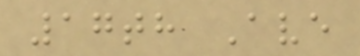17th Ave
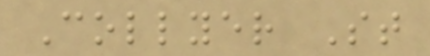Collyer St
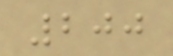200
